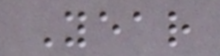Year
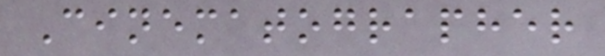Cinematographer
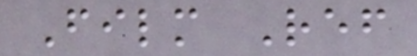Film Ref
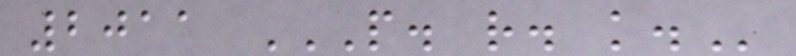2011 P. R. K.
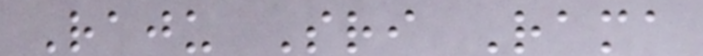Raju Sri Rama
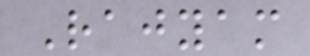Rajyam
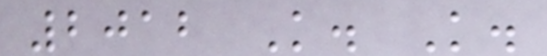2012 K. K.
